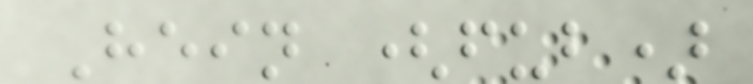Hein (fub)
